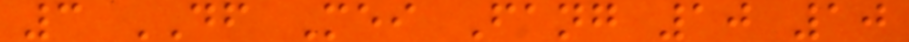3 DF Mei Fang 10 10
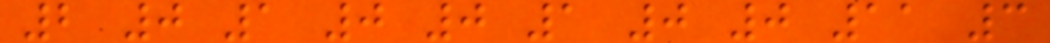2 0 1 0 0 1 0 0 11 3
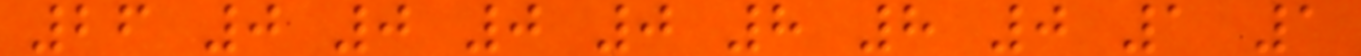26 0 0 0 0 8 8 0 1 1
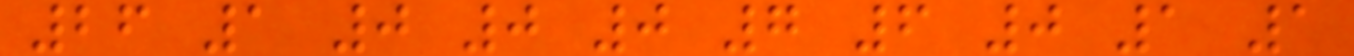26 1 0 0 0 7 6 0 1 1
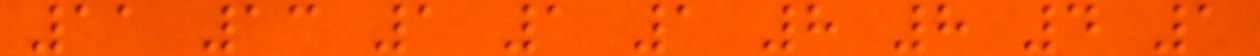11 13 1 1 1 8 8 4 1
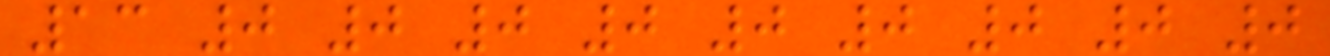13 0 0 0 0 0 0 0 0 0
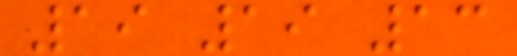19 19 13
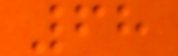68
